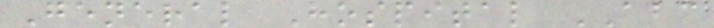General Hospital ABC
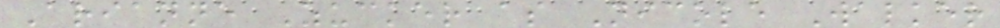Arianne Zucker as Nicole Walker
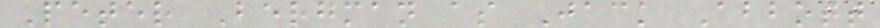Peter Bergman as Jack Abbott
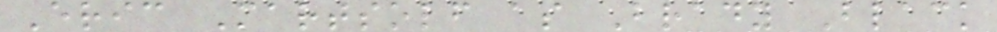Eric Martsolf as Brady Black
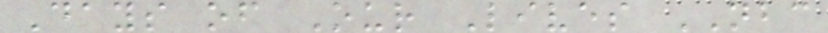Days of Our Lives NBC
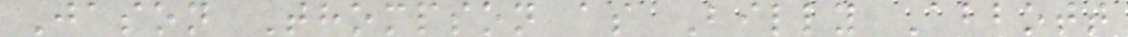Jason Thompson as Billy Abbott
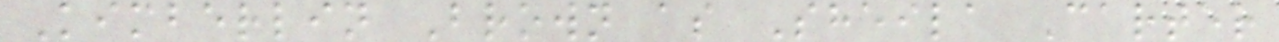Kimberlin Brown as Sheila Carter
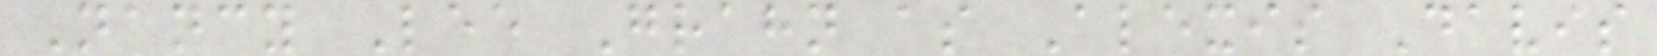Nancy Lee Grahn as Alexis Davis
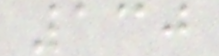130
